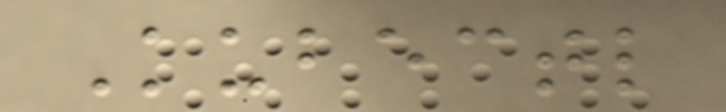Kubectl
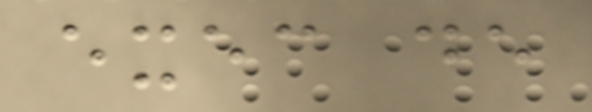exec de
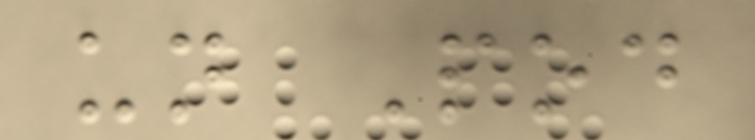un Pod
